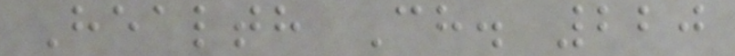Health Ch. 220
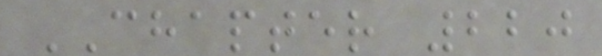CHAPTER 220
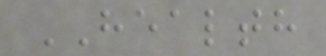HEALTH
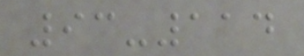93-114
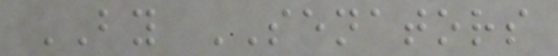BY SENATORS
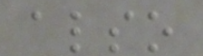also
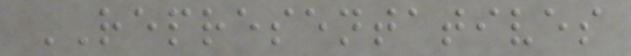REPRESENTATIVES
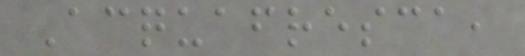Acquafresca,
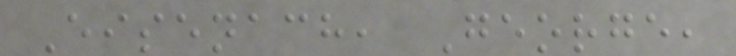Eisenach, George,
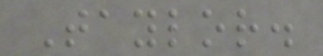Taylor.
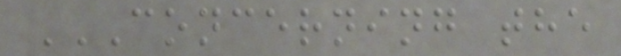CONCERNING THE
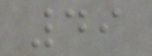49
